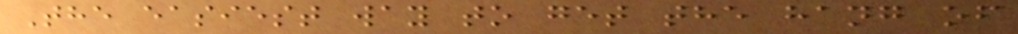The easiest way to get the hang of
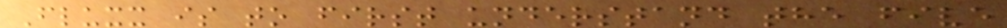Fluxx is to first understand the five
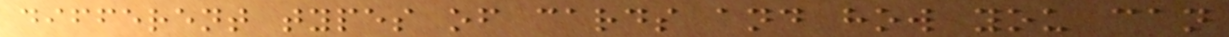different types of cards and how you can
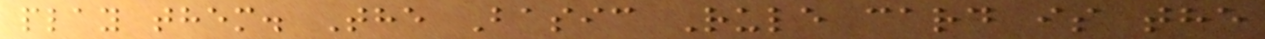play them. The Basic Rule card is the
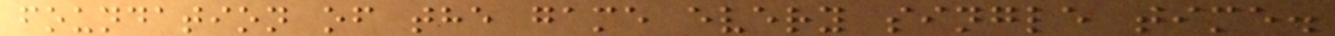foundation of the game every single time.
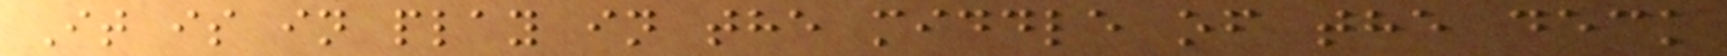It is in play in the middle of the deck
